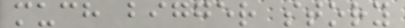much bigger story
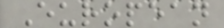European
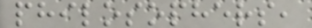philosophers,
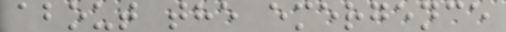about the emergence
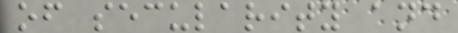of secularity and
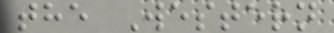the Western
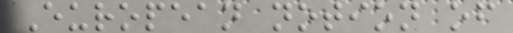European notion of
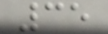35
